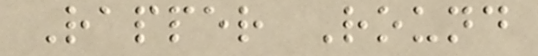Rapper Round
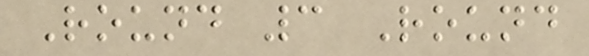Round 3 Round
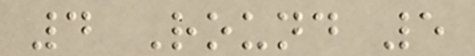4 Round 5
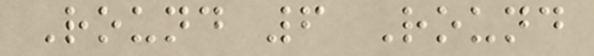Round 6 Round
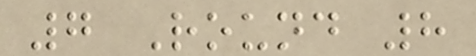7 Round 8
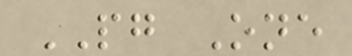PG One
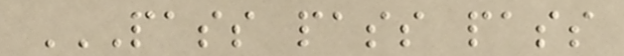PASS PASS PASS
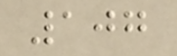107
